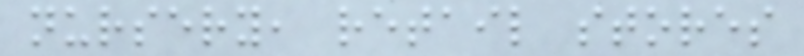nursery, retail stores
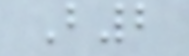B2
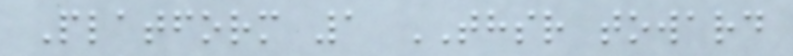Platform 1 THSR toward
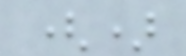()
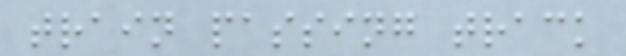train passing track
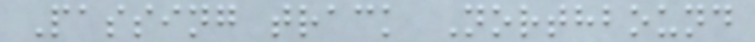Passing track Northbound
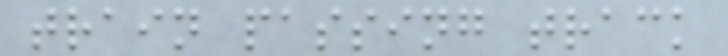train passing track
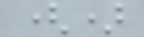()
